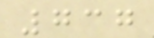737
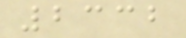2332
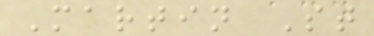Martin St
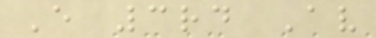E 3rd Av
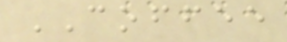COFFEE
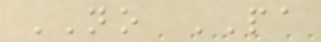NO PA
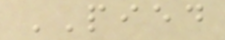PIED
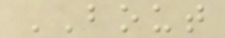BOUT
